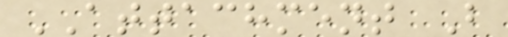ATTACHMENT B
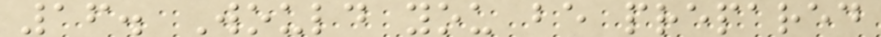16. Would you be prepared
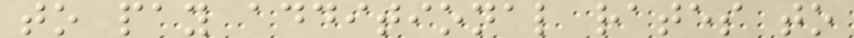to pay additional rates to
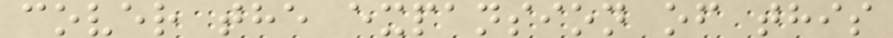cover the expansion of this
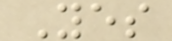Yes
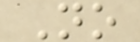No
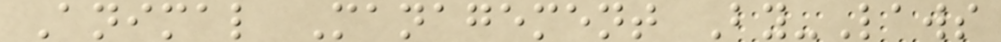Animal Management By-Laws
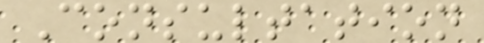Consultation
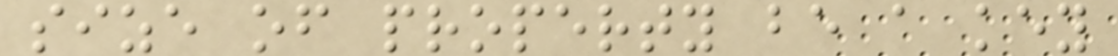size of property be a key
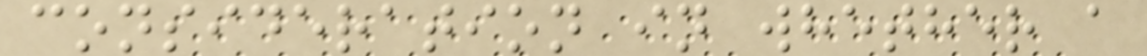consideration in whether a
